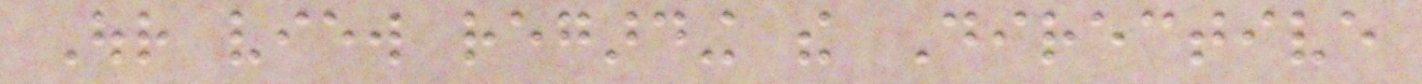Our view regarding the Directive
